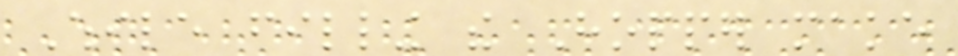While filling the Hopper make
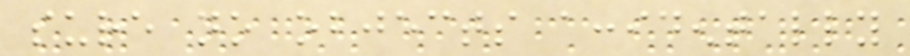sure no objects accidentally
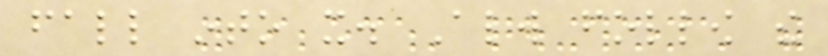fall into it. Always follow the
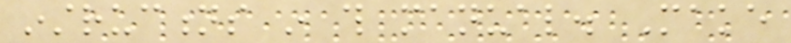instructions in this manual. Make
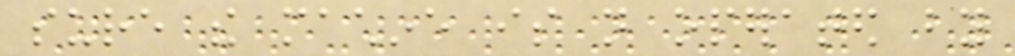sure the machine is not operated by
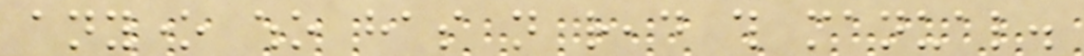anyone who has not read this manual.
